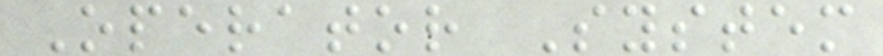Operator System
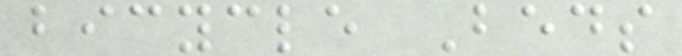bicycle Beds
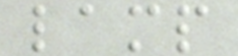lamp
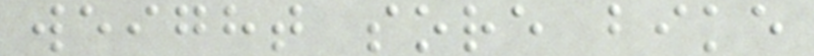weight sore bike
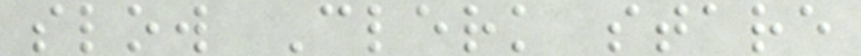slow Clerk stare
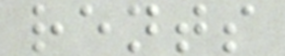rents
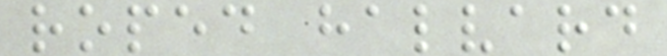roped halvard
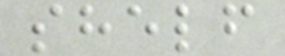shelf
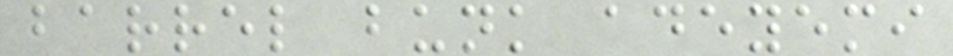barrel bunk adeyemi
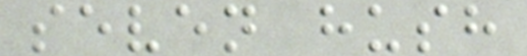seven hush
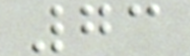73
